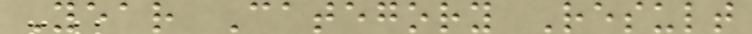Year Category Result
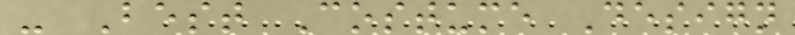- Best Costume Design
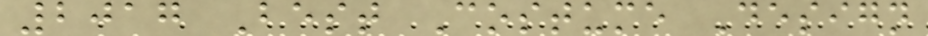2017 Best Costume Design
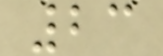23
